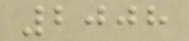2008
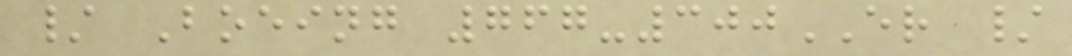/ Boeing 767-300ER /
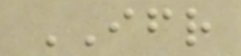IFR
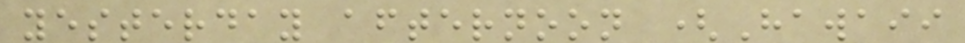yesterday afternoon (Hawaii
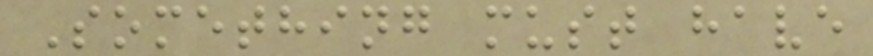Something must have
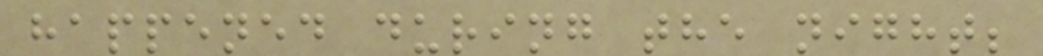happened during the night;
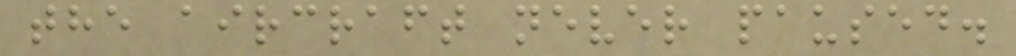the aircraft never paused.
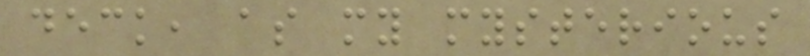deck, as my mysterious
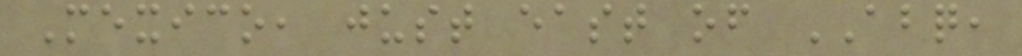Mexico, just east of ABQ,
